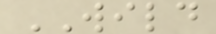WILD
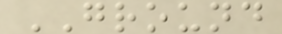GROUND
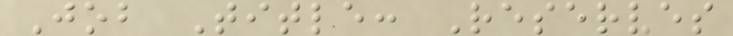Job Title: Reserves
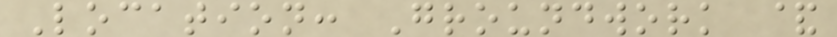Location: Groundwork &
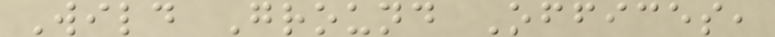Wild Ground Offices,
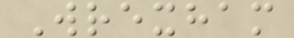Wrexham
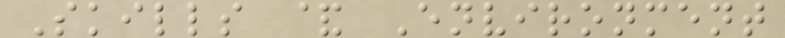Skills & Environment
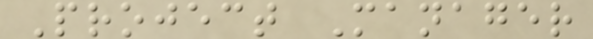Project Manager
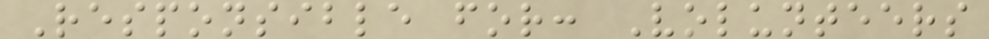Responsible for: Volunteers
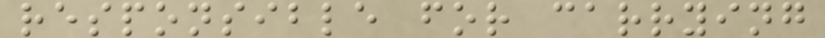responsible for carrying
